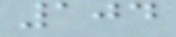104
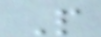P
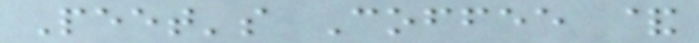Peet's Coffee &
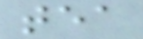tea
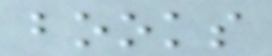books
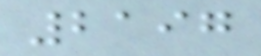2197
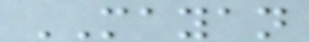MAYAN
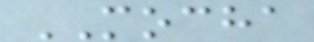MOCHA
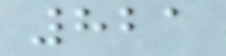821
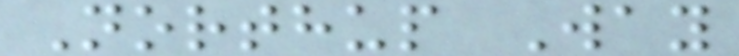Northup Way
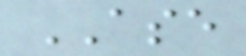ASE
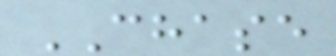CHASE
